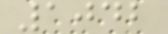1042
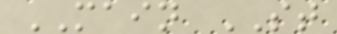MAIN ST
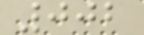002
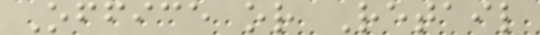Office or Retail
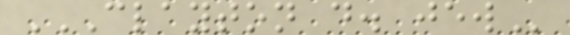CLAYTON D. JEW
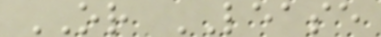OR LEASE
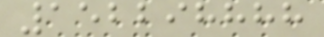152298888
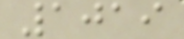1019
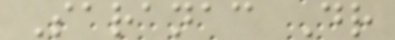Saranac Dr
